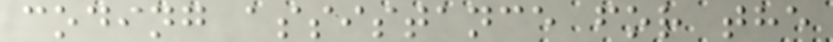coding assistance for the
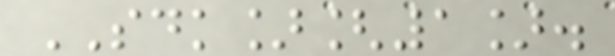SDK][1].
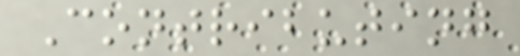Contributing
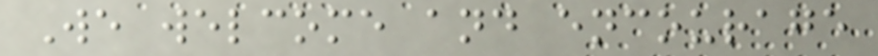We welcome and encourage
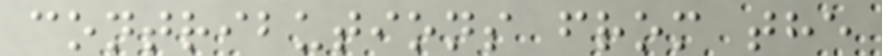contributions from the
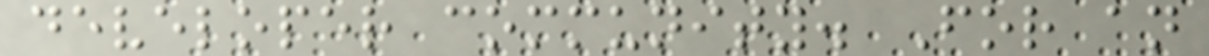developer community. For an
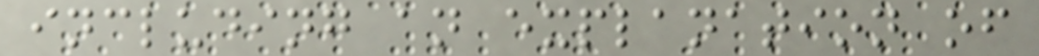including an explanation of
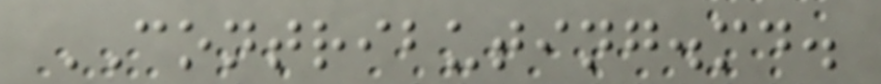CONTRIBUTING.md.
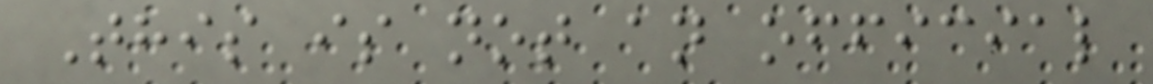This is not an official
